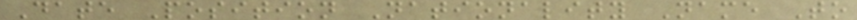Date Position Nationality Name To
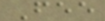Fee
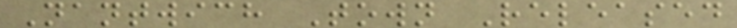Nantwich Town Released
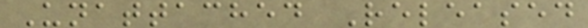Unattached Released
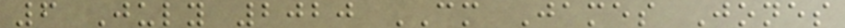6 July 2020 CM James Jones
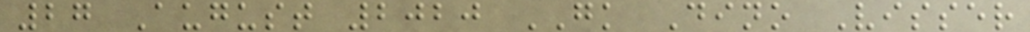27 August 2020 GK Dino Visser
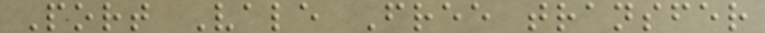Port Vale Free transfer
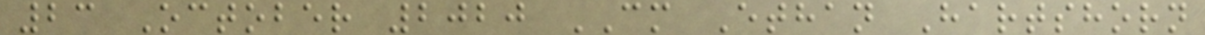23 October 2020 CM Ethan Hartshorn
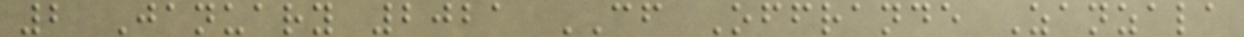2 January 2021 CF Offrande Zanzala
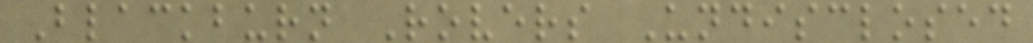Blackburn Rovers Undisclosed
